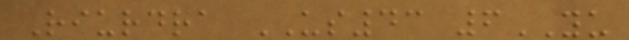Riurdra US43 6YU
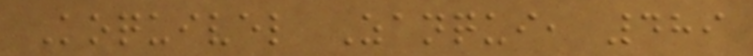Koquivel Zanqui, 489
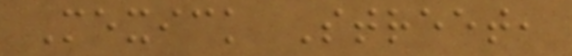Mexick Street,
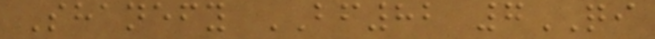Shanefy BF82 7QI
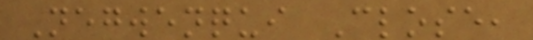Negwenqui Close,
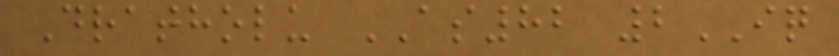Dratholu AS82 2IQ
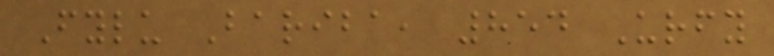Fylu Bariba, 854 Urfy
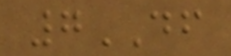7DF
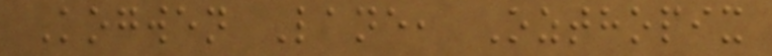Kogwen Lane, Ozthopix
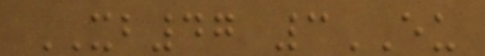XB47 3EU
